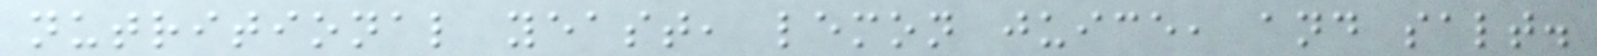nutritional yeast, lemon juice, and salt.
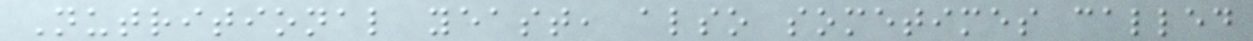Nutritional yeast, also sometimes called
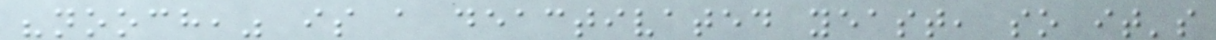"nooch," is a deactivated yeast, so it's
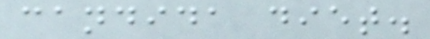candida diet.
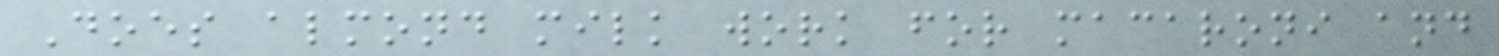Does almond milk work for macaroni and
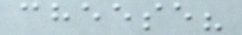cheese?
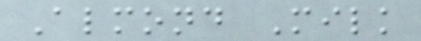Almond Milk
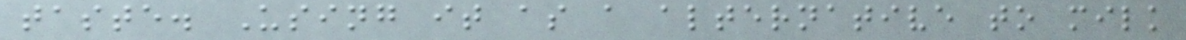taste. Using it as a alternative to milk
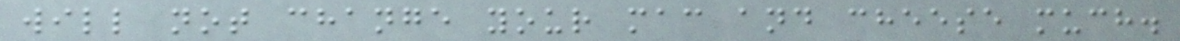will not change your mac and cheese much.
